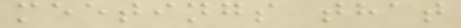meetings that
